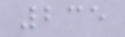235
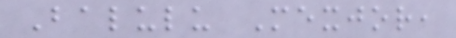Balulu Mexjor,
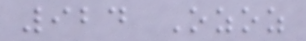924 Ozoz
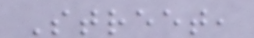Street,
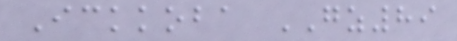Ickkoba GZ89
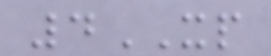4XP
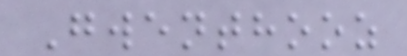Gwenthooz
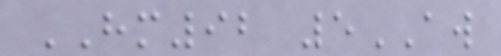HM92 5AW
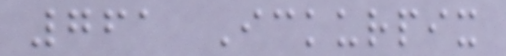761 Ickurpix
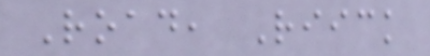Road, Riick
